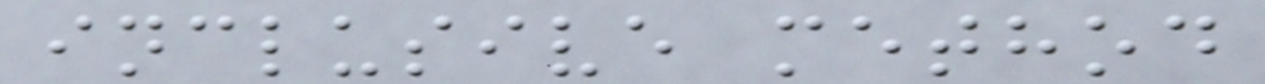inclusive method
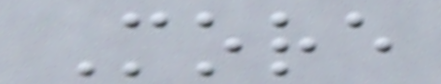More
